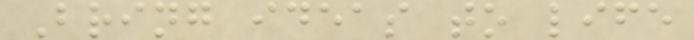Bring ideas to life
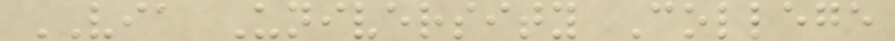VIA University College
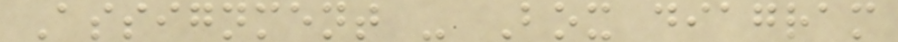Assignment - Box diagram
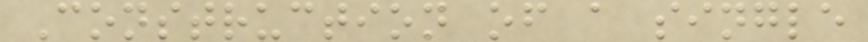Construction of a single
